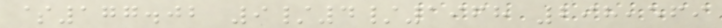$177.02 9/4/1968 298,569
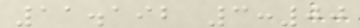11.192 3:00
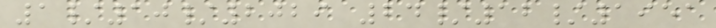1/10/2029 24/12/1951
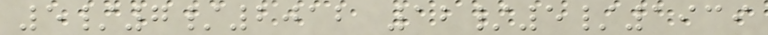5/7/2012 12/5/1939
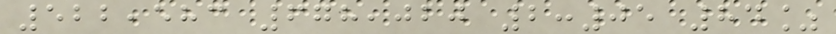522,583 678,020 2:05 84%
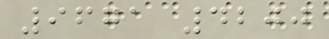9671 4200
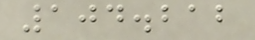104.212
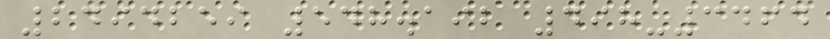2494259 548.192 498-3464
